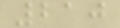210
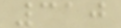310
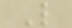L
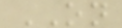ON
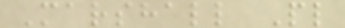Marshall Pl
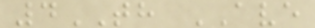4TH AVE
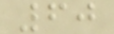60
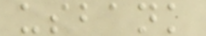usbank
